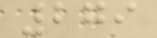279
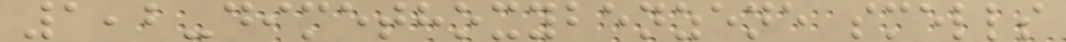1,2-dimethoxybenzene smells
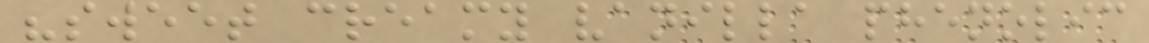"sweet creamy vanilla phenolic
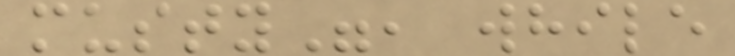musty", while
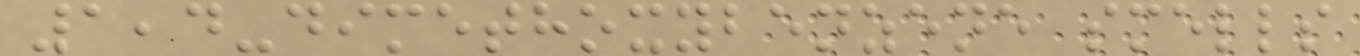1,4-dimethoxybenzene smells
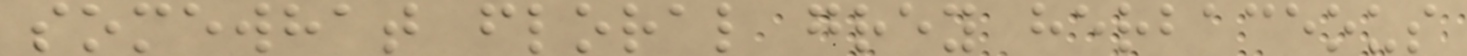somewhat floral grey herbaceous
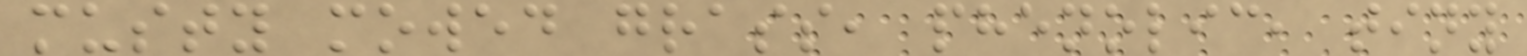musty mowed grass, phenolic, tiny
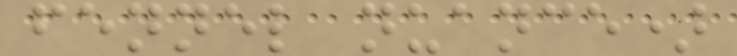fennel nuance)
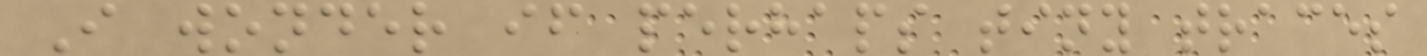I wonder if perhaps tiny traces
